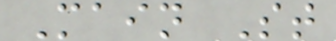Main St
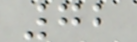72
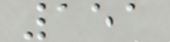151
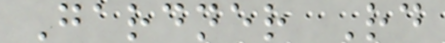Gardner Rd
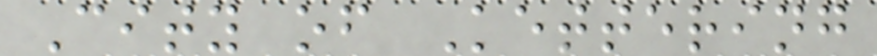City of Kettering
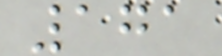171
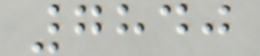7840
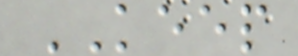KEEP
